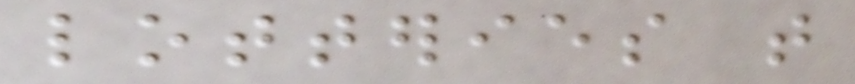lotteries that
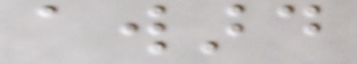award
